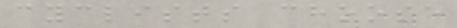cyclists choose
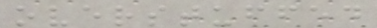overstuffed
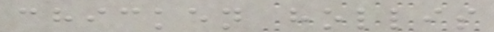chicken hollis
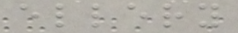ellery
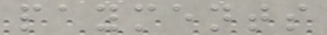payments
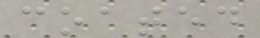coated
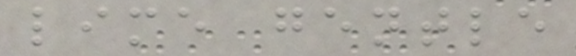lime gentle
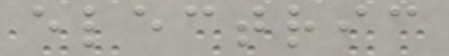electric
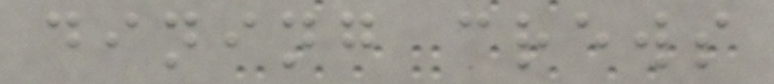dining crews
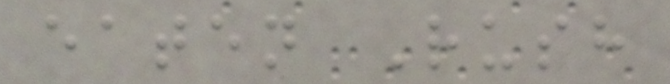eaten Rush
